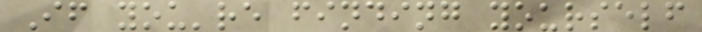If you're finding yourself
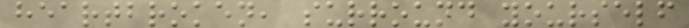heartbroken, surround yourself
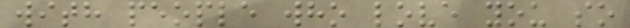with people who love you so
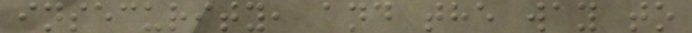insecurity, and the way to
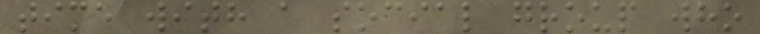time with a social group who
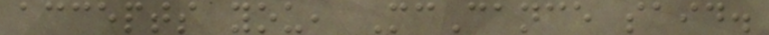accepts you, McCance said.
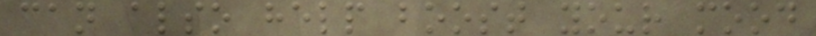can also help boost your mood
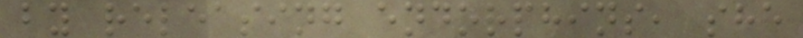by releasing endorphins, she
